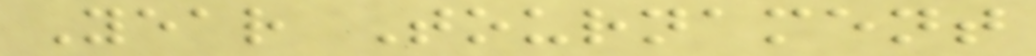Year Tournament
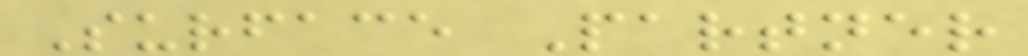Surface Partner
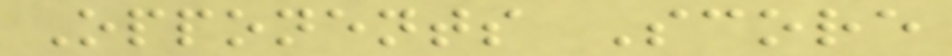Opponents Score
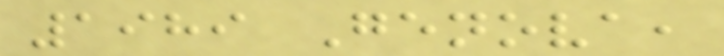1989 Genova,
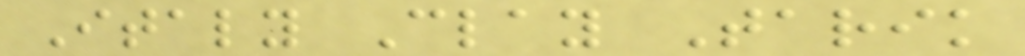Italy Clay Tarik
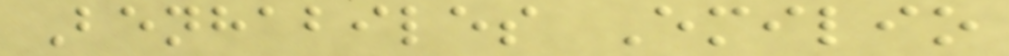Benhabiles Emilio
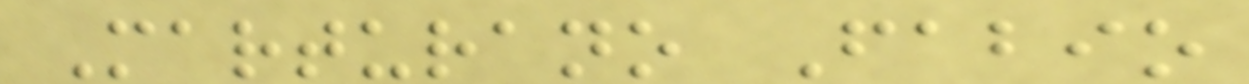Marturano Fabio
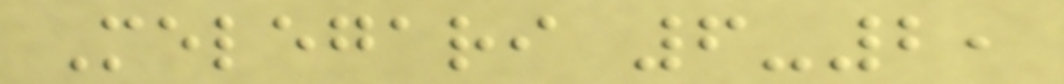Melegari 6-2,
